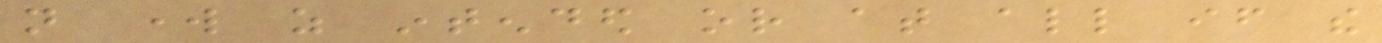not work as intended or at all if the
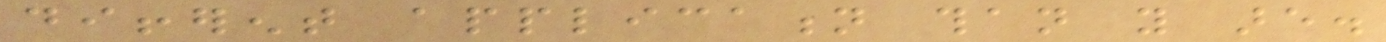different application than you are.
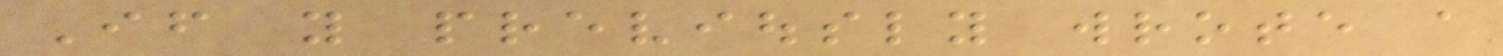If you previously wrote a
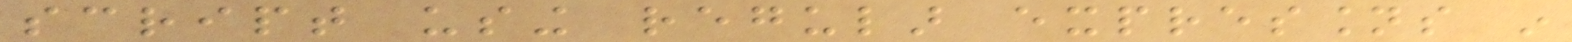script using regular expressions in
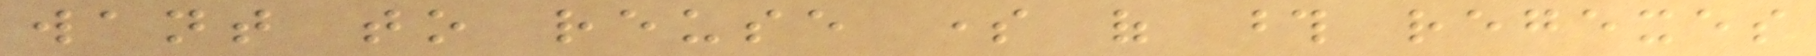want to reuse some of those regexes
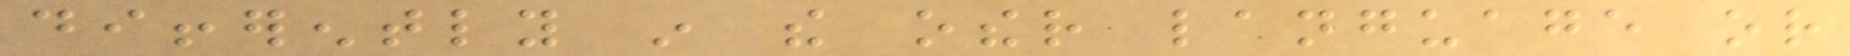differently in the other language or
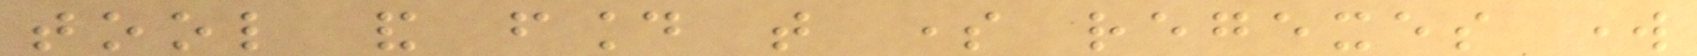tool and found that some regexes work
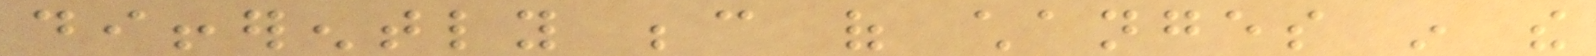differently because of changes in the
